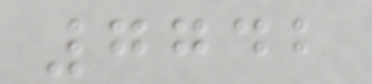7742
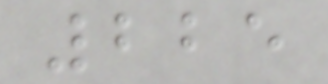225
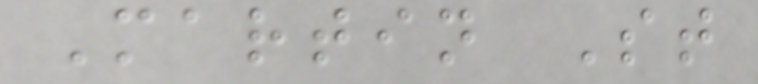Martin St
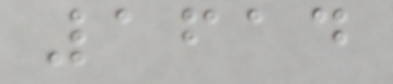1614
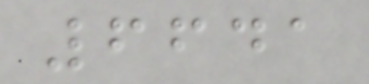6641
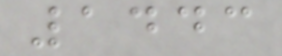1443
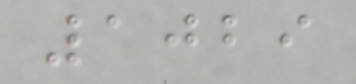1029
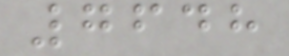7648
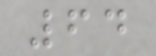64
